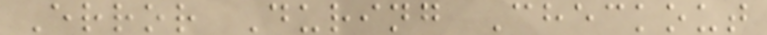Error During Checkout
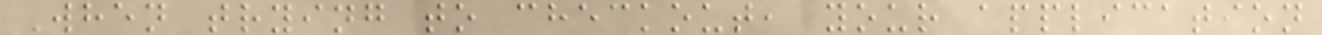When trying to checkout, your application
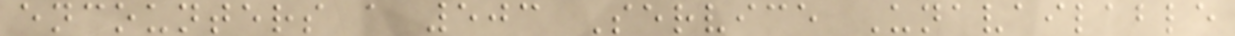encounters a 503 Service Unavailable
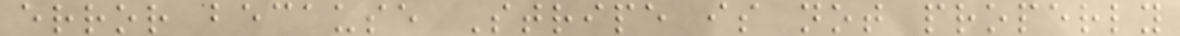error because Stripe is not properly
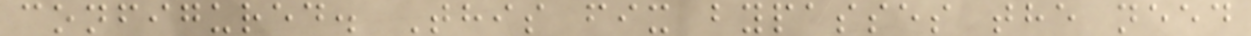configured. This fix bypasses the need
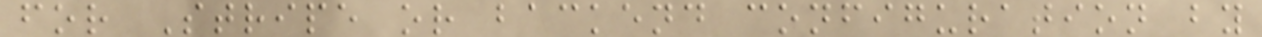for Stripe or backend configuration by
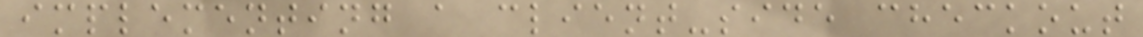implementing a client-side checkout
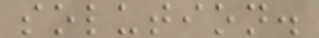solution.
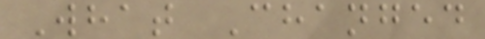What Changed
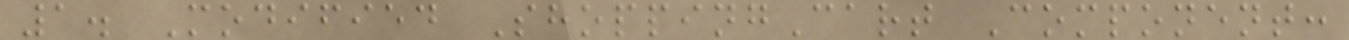1. Modified ShoppingCart Component:
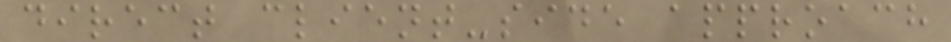direct client-side approach
